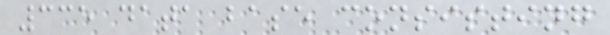335 data base consisting
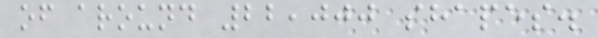of around 22,000 shapes.
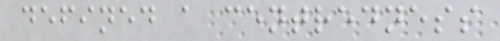defined a centredness
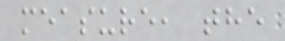measure, the
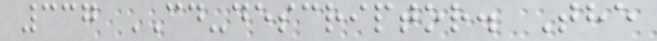337 CD-descriptor. The
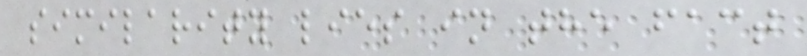similarity lies in the fact
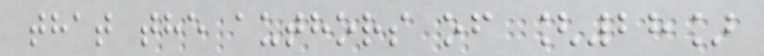that the authors of [28]
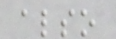also
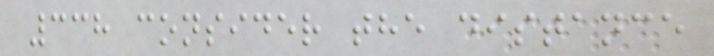338 consider the distance
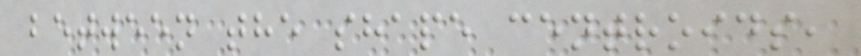between the shape centroids,
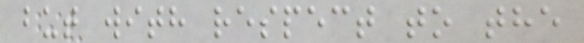but with respect to the
